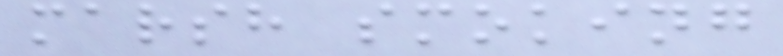marsh smoking
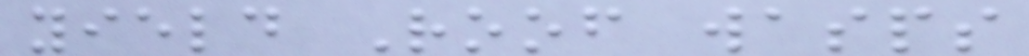yield Roof wasps
